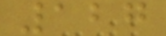127
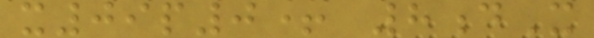x09p0+ 8dX
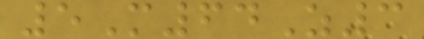5M64Z3
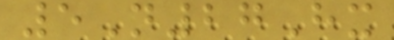5N27Hx
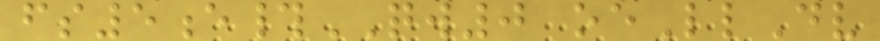fs5e#QW0 oeLlDv
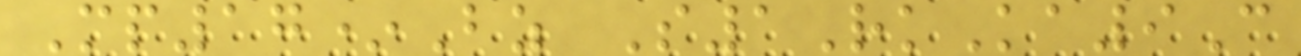Mp17*Bz S1RkKa9C
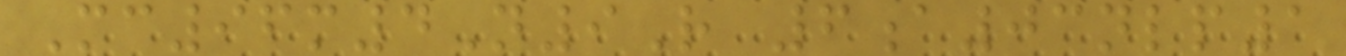Mc96m4N9R 6a03nlp1
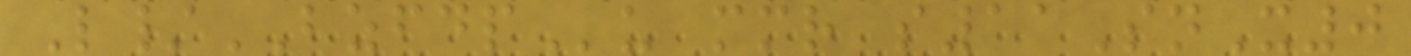L/BZFDPu mmr s11SnX0
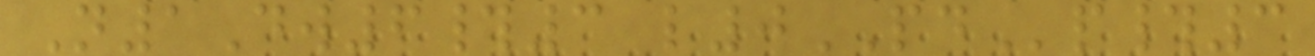N1Dw6#3 l0PDp#3
